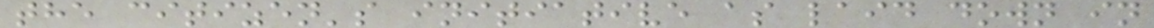the citizen's initiative as laid down in
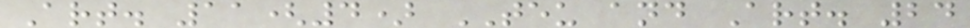Art. 11(4) TEU and Art. 24
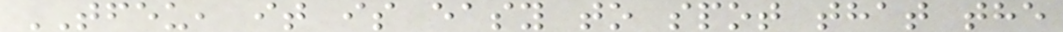TFEU, it is easy to spot that the
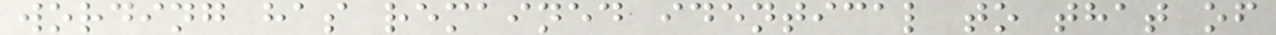wording has remained identical to that of
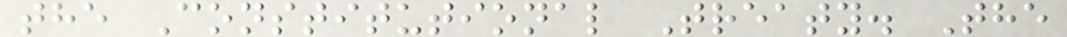the Constitutional Treaty. The
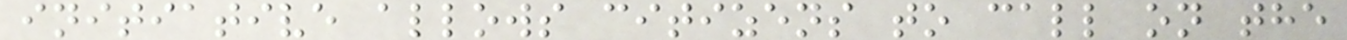initiative allows citizens to call on the
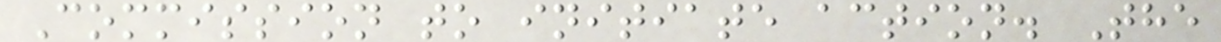Commission to initiate action. The
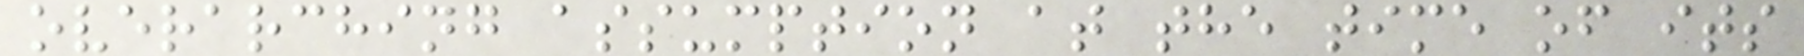overarching assumption at the time of its
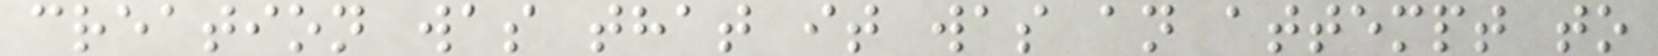creation was that it was an attempt to
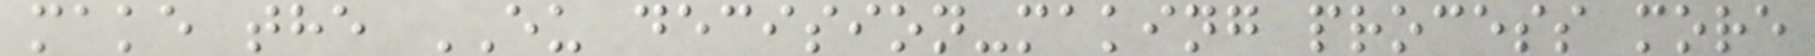make the EU decision-making process more
